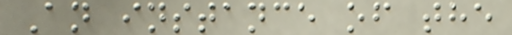An instance of the
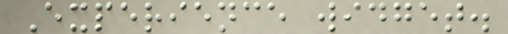Experience widget.
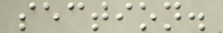section.
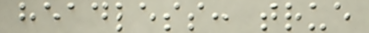headless: true
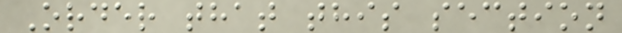Order that this section
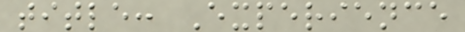title: Experience
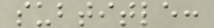subtitle:
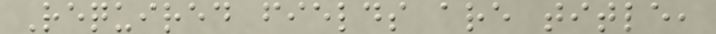Required fields are title,
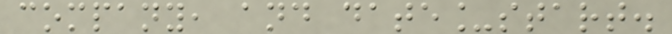company, and date_start.
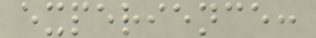experience:
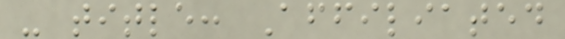- title: Affiliated
